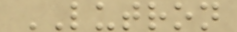LUTRON
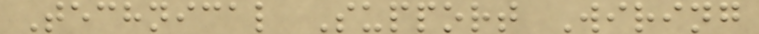Technical Support Wiring
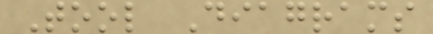Tool Diagrams
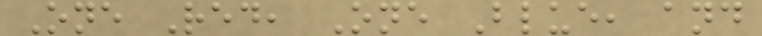One Red, One Blue, and
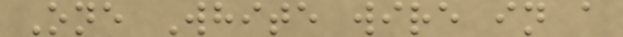One White wire in a
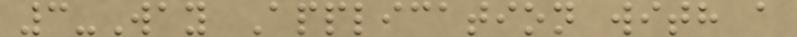3-Way Application with a
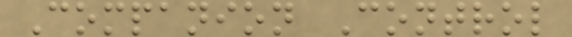Companion Control
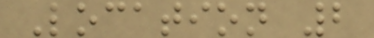Location 2
